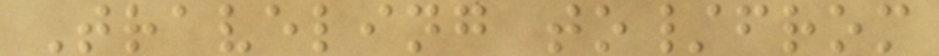Traveling to/from
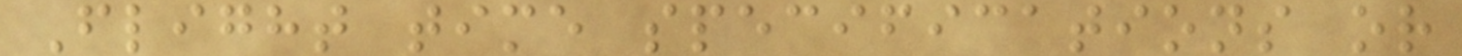Flight time specifications or
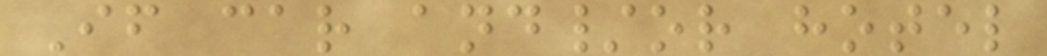If car and/or hotel
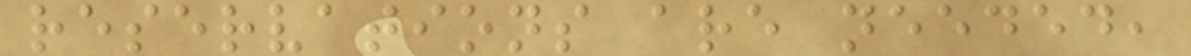reservations are needed,
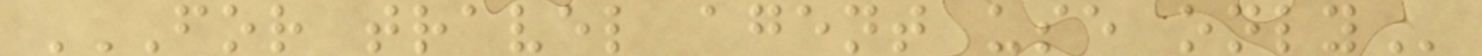FOR TRAVEL AGENT USE ONLY
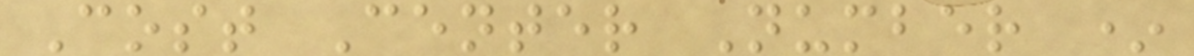Cost Center Number *
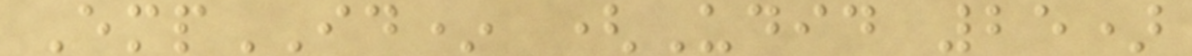EmpID* (Udid 25)
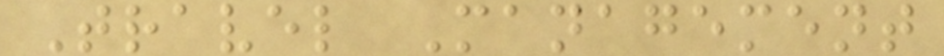Travel Management
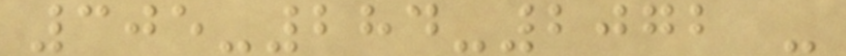305-284-2072 -
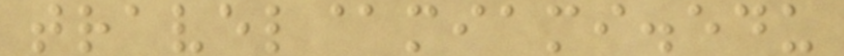travel@miami.edu
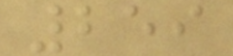259
